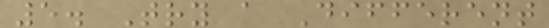5. Try a Different
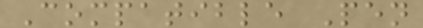Compatible Pen
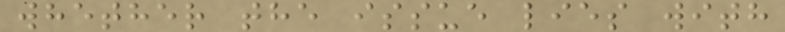whether the issue lies with
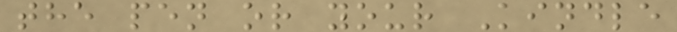the pen or your Kindle
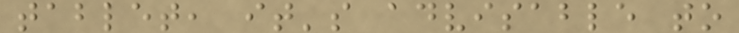tablet, it's advisable to
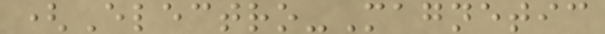(Electro-Magnetic
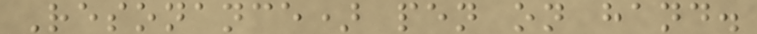Resonance) pen on hand.
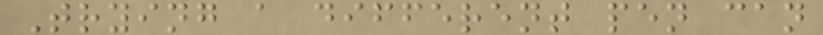Trying a different pen can
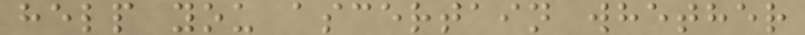help you ascertain whether
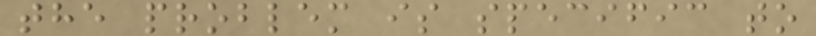the problem is specific to
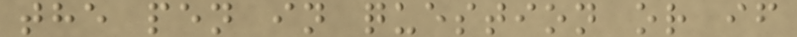the pen in question or if
